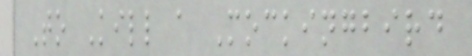To Kill a Mockingbird
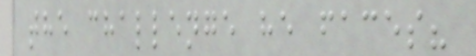the challenge he faces?
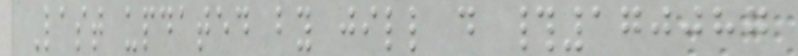Last updated by jill d #170087
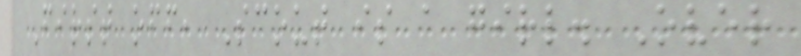First off, Scout is a girl. Over
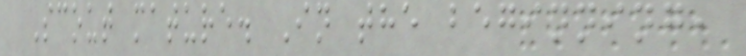Scout mature. In the beginning,
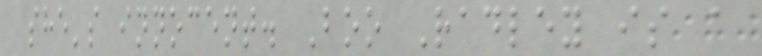she's innocent. Boo Radley is a
